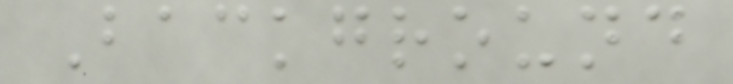Background
